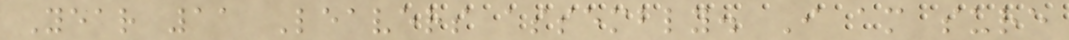Year 11 Leavers assembly. I am sure
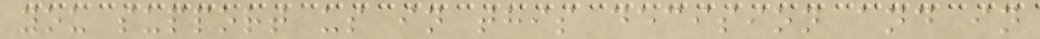you support us in this decision and in
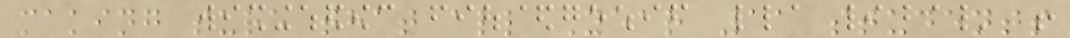making sure that all Year 11 students
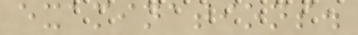examinations.
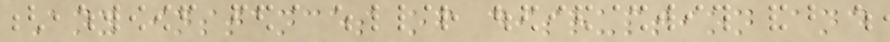Any instances of disruption and
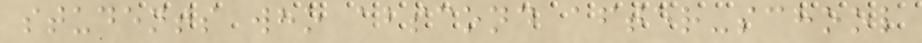students who abscond after-school
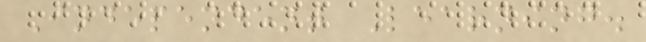Independent Learning.
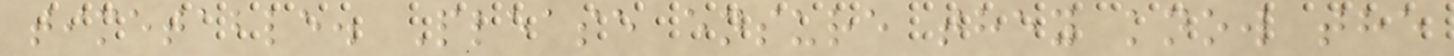timetable. Please ensure they know the
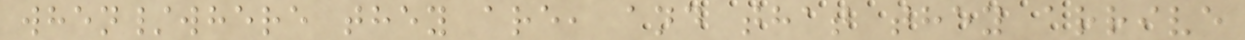when/where they are, and that they arrive
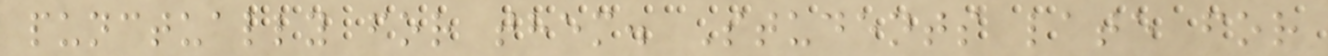punctually for them. Students late for
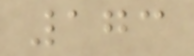173
